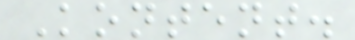Kontent.
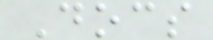Docs
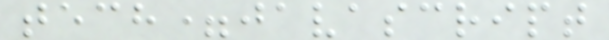tech=javascript
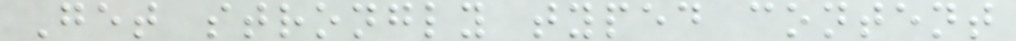Get strongly typed content
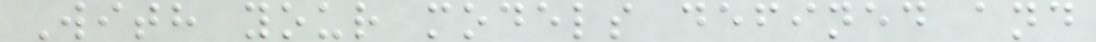With your models defined and
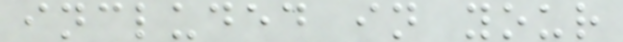included in your
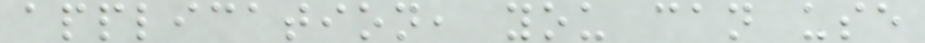application, you can use
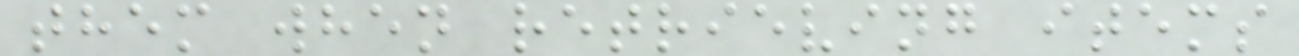them when retrieving items
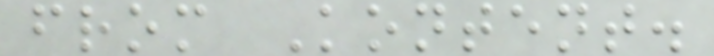from Kontent.
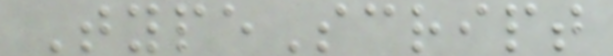TypeScript
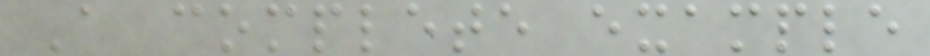A complete example
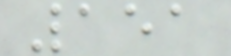151
